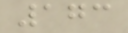173
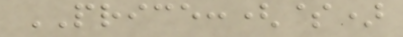PRICE:($)
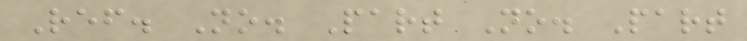Ref. No. Part No. Part
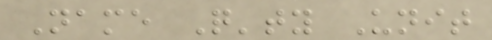Name Q'ty Unit
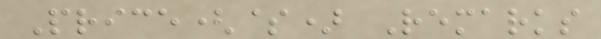Price($) Remarks
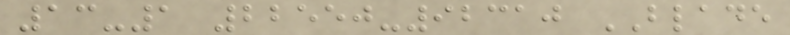13-1 22550-92310 BLADE
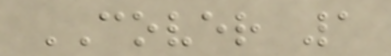COVER 1
